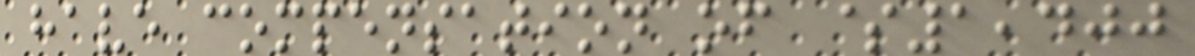have compensation of $1,400
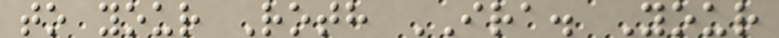to your Roth IRA. Your
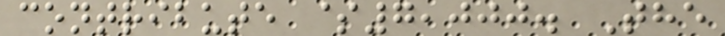contribute $7,000. The
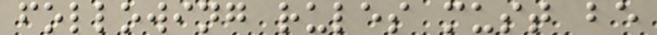following rules must be
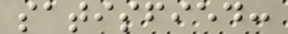satisfied:
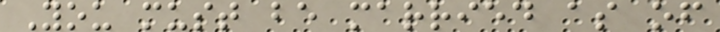You must be married as of
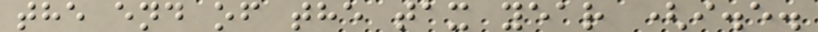the end of the tax year (i.e.
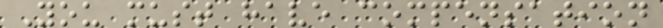You must have compensation
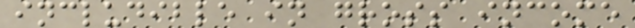includible in gross income
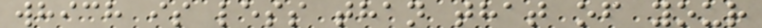which is less than that of your
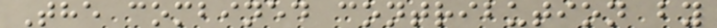The combined contribution by
